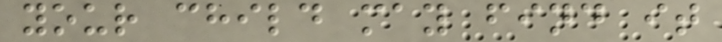your child may find it
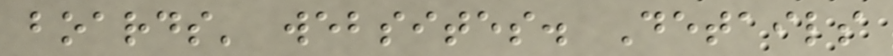boards' websites. Details
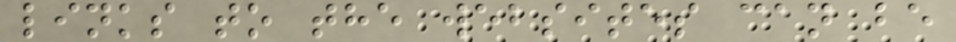links to the websites can be
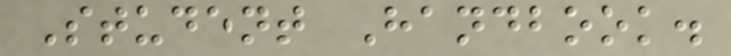Student Handbook.
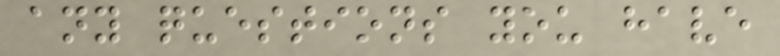any questions you have
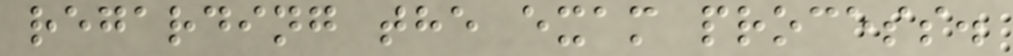regarding the exam process.
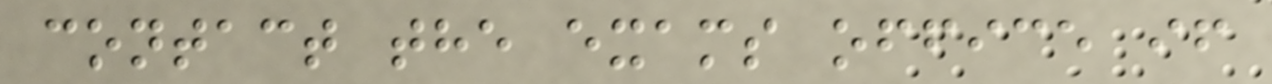contact the exams office if
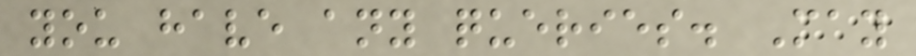you have any queries. May
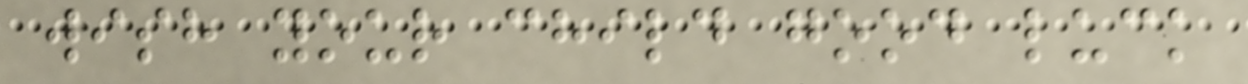wish your child good luck
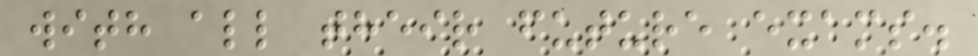with all their future exams.
